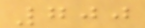700
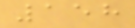158
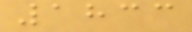1833
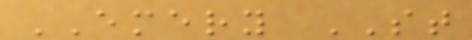EMERY ST
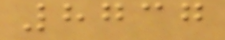8737
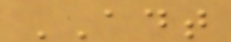ADT
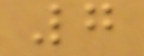7
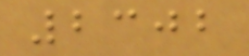2302
